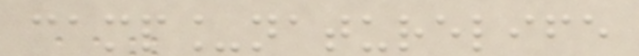camp_naturelife
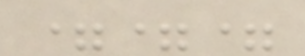===
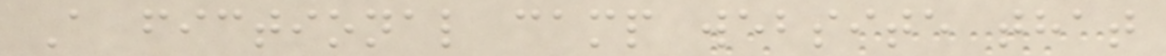A fictional camp website that
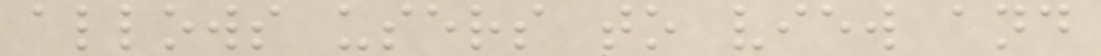allows users to view and
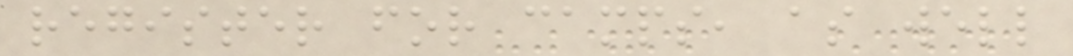register for camps, as well
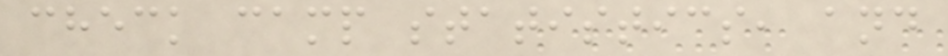check camp statistics, and
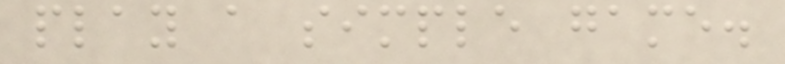play a simple game.
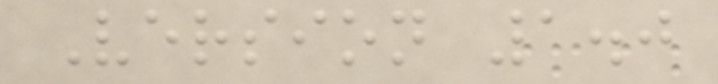Version 1.0
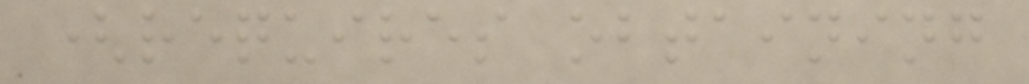(requires obtaining
